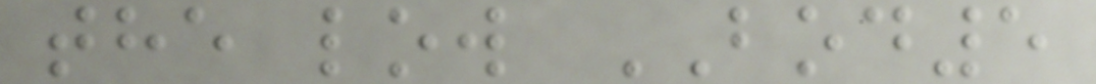the low BOD5
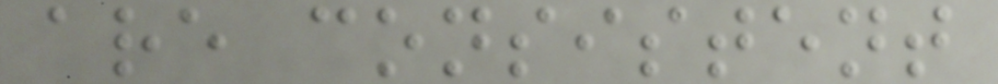are consistent
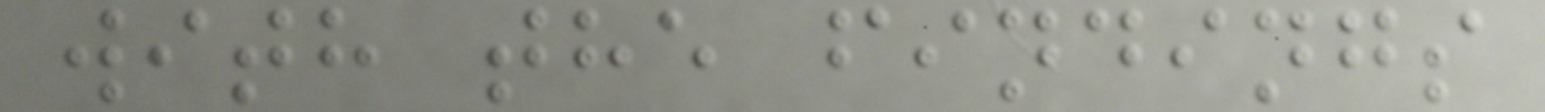with the findings
